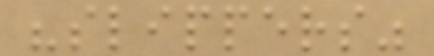"slippers"
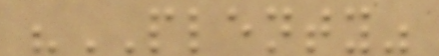"PLENTY"
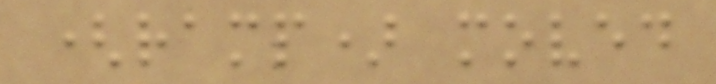(ramp) moved
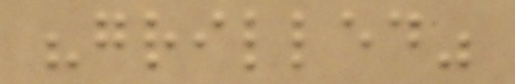"grilled"
